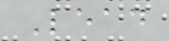Lead
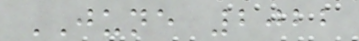JUNE 2022
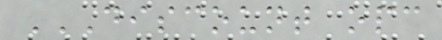DISCOUNT OPC
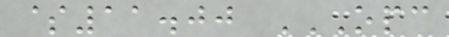$11.00 OPC
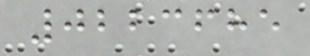0223685
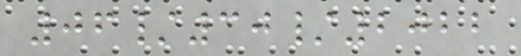06/30/2022
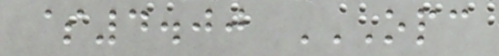$4.00 OPC
